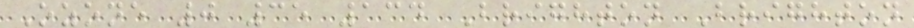Ozone 0 35 134 Brighton Brighton
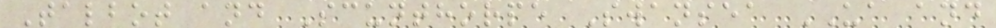Talbot and Scunthorpe Swansea UA and
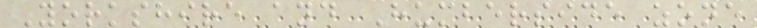Yorkshire and Humberside zone
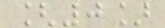[0]
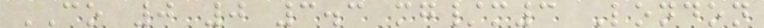CO 0 0 3.3 mg/m3 London
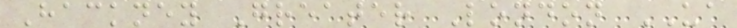Hackney Greater London UA
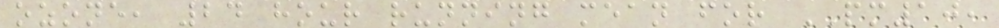ozone, 24 hour running mean for PM10,
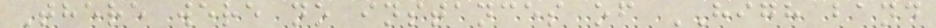There were no instances of HIGH band
